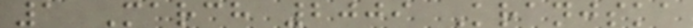1 March 2009 Kranjska
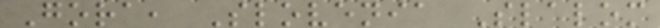Gora, Slovenia Slalom
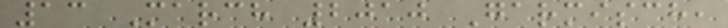13 March 2010 Garmisch,
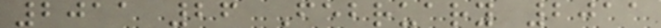2011 26 February 2011
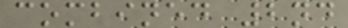combined 2nd
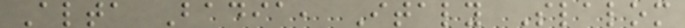Alta Badia, Italy Slalom
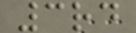3rd
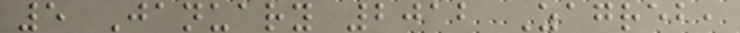5 January 2012 Zagreb,
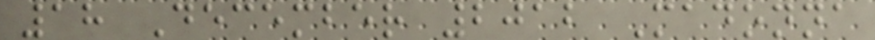18 December 2012 Madonna
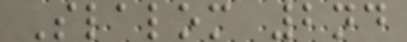Slalom 2nd
